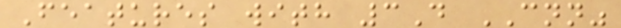Features with 3D CNN"
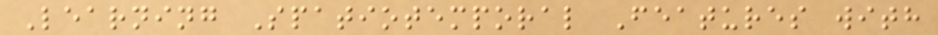Learning Spatiotemporal Features with
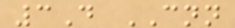3D CNN
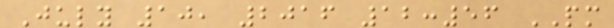July 10, 2016 12:56 PM
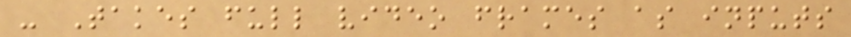- Takes full video frames as inputs
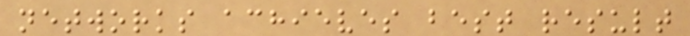networks achieves best result
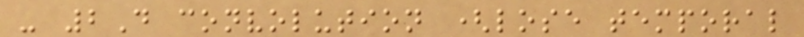- 2D convolution (lose temporal
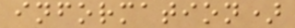information)
